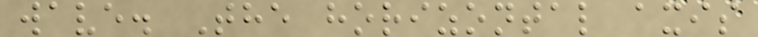wave. The horizontal axis
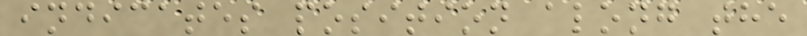indicates position along the
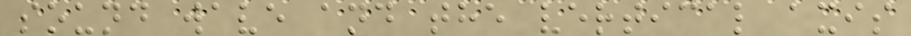sound wave and the vertical axis
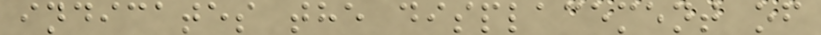indicates the displacement of
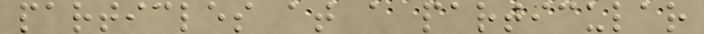particles at a particular
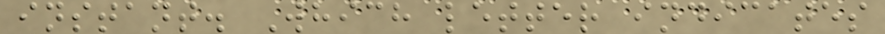instant. Which letter indicates
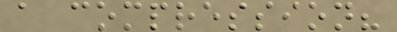a compression?
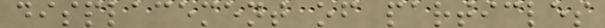displacement of particles
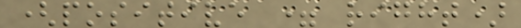(positive = right)
